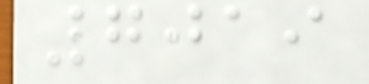7019
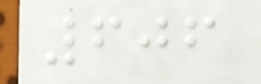606
